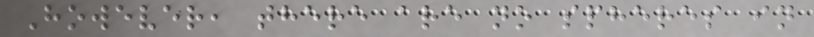However, there are no spheres in
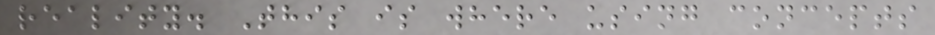reality. This is where using concepts
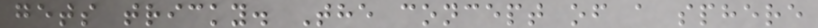gets tricky. The concept of a sphere
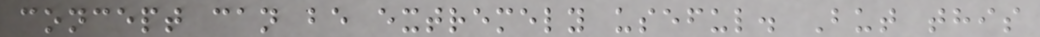concept can be extremely useful. But this
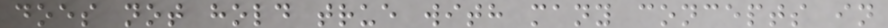does not hold true with many concepts in
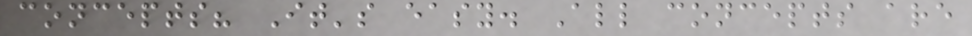concepts? It's easy. All concepts are
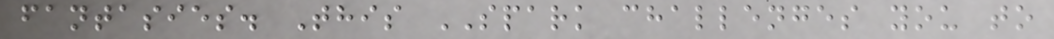fantasies. This SPARK challenges you to
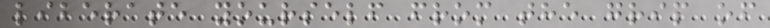liberate yourself from the grip of
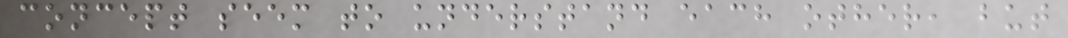concept seem to understand each other, but
